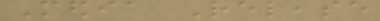Media Release
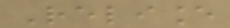Reliance
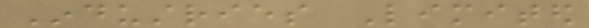Industries Limited
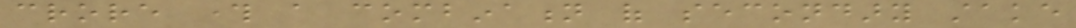crore through a combination of secondary stake
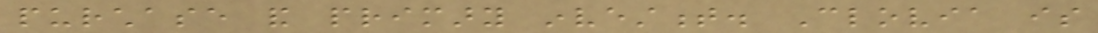purchase and primary investment. Clovia is
